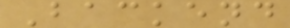Backend
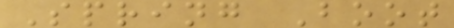Spring Boot
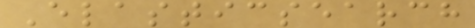Elasticsearch
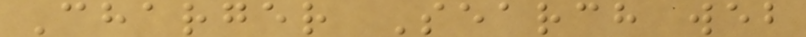Charger Search web
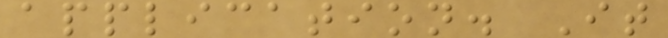application. It
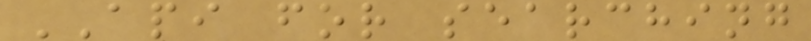API for searching
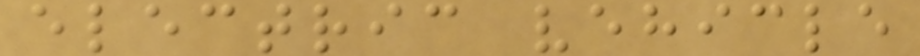electric vehicle
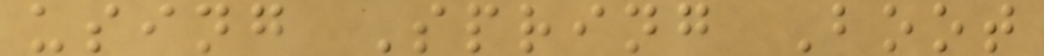using Spring Boot
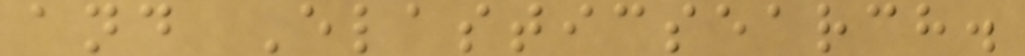and Elasticsearch.
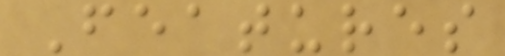Features
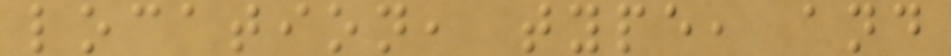location, type, and
